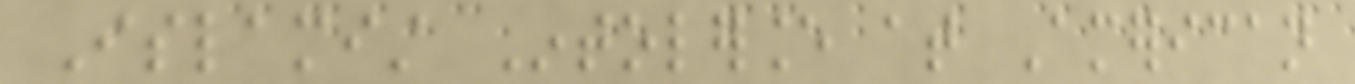Islamist Intolerance at American
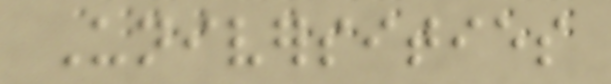Universities
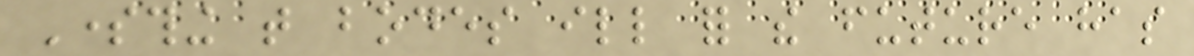Something that bodes ill for the future has
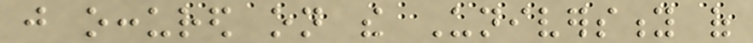just occured on the University of
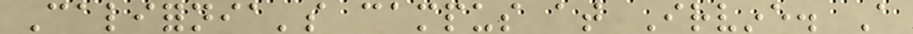California's campus at Irvine. A
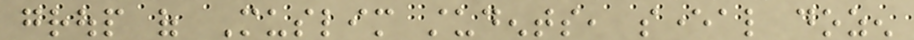group of Muslim students, several dozen
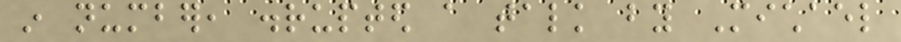in number, disrupted a talk by Michael
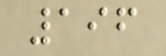196
